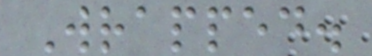Wrapped.
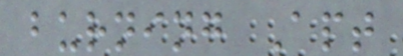burning Apt
